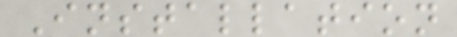Installation
